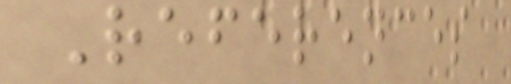References
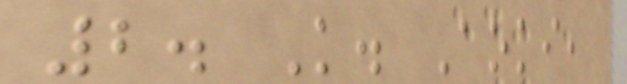2. K. Aoki,
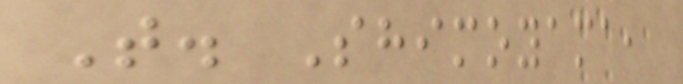T. Shimoyama,
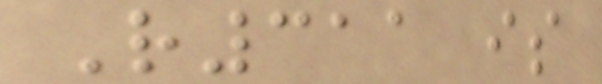R311 is
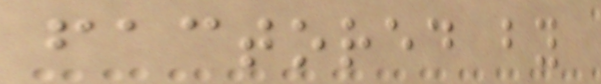factored by
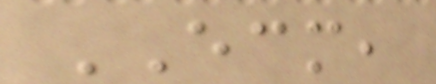ECM,
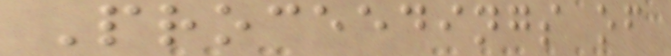Proceedings of
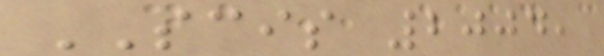SCIS 2004,
